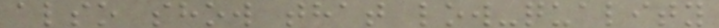also show that low-quality
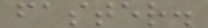faster.
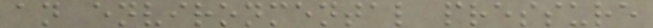an environmental pressure
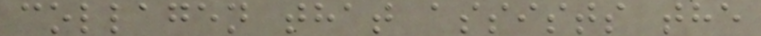collagen that assists the
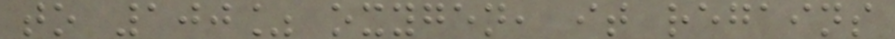to 100% oxygen, it regains
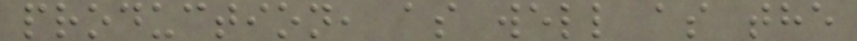production, as well as the
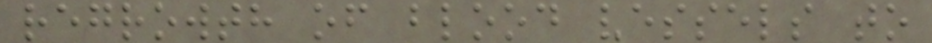regrowth of blood vessels to
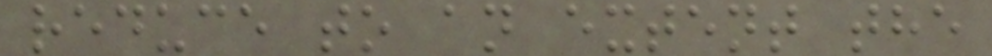reduce to an extent the
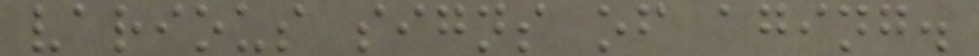various signs of aging.
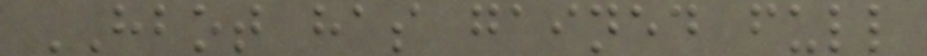HBOT has gained full
